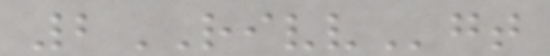2RIVVgt
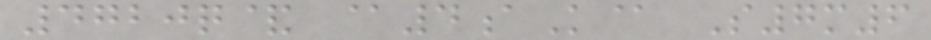4720q& @4aK@ S7m6
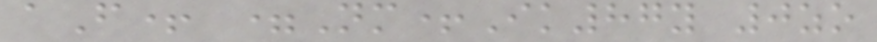aF+ =Nm+Ik87y 0zo
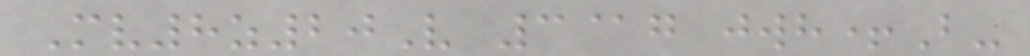Mv8z20V 3@g jwh+B-
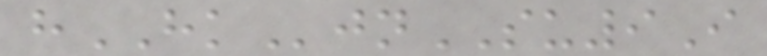hHKjnSU9I
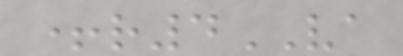+r4VA
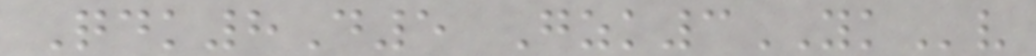Qdk8D5 Gzk3YKv
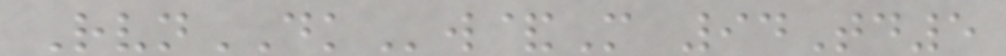RvnDKw&M 94Td5
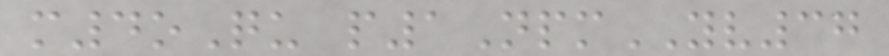m4oQu p1NpmYV37
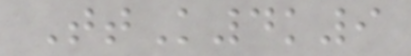TtK4k9
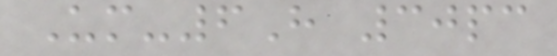Um-6H 30pc
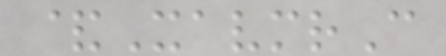&XavmrC
